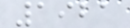1921
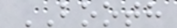BOOTH
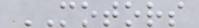MOTORS
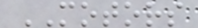MOTORS
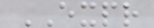EXPR
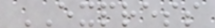EXPRESS
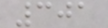301
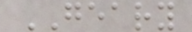GEARY
